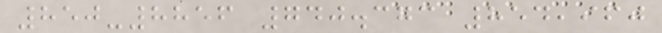850-8856 740.373 854,960
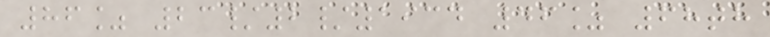86% 23/2/1934 46% 68th
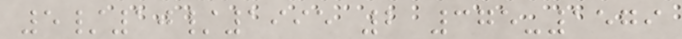5/10/1995 2 375-1579
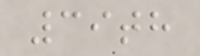39th
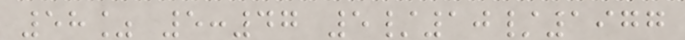58% 5:47 5/10/1977
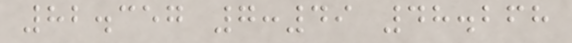82.357 7:49 48.268
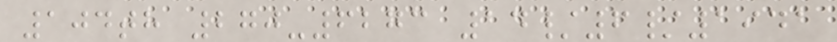104th 270-6273 14/6/1941
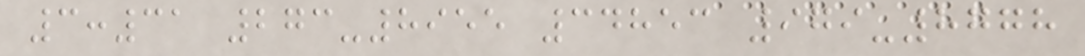3:31 273-8955 34853 979-8778
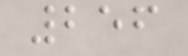256
